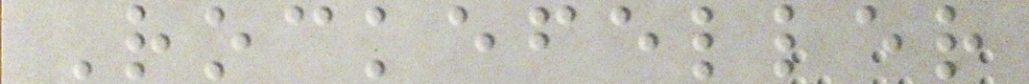Rockefeller
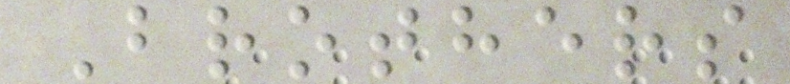Brothers
